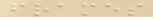frames
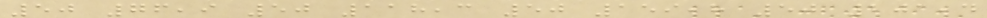50 76,9 50 118,3 50 159,8 50 201,4
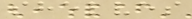shelves
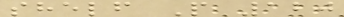shelf P 120
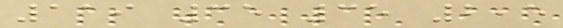119 35 35 2,5
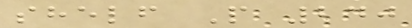shelf P 240
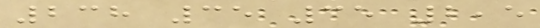238 35 35 2,5
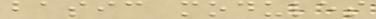basic modules
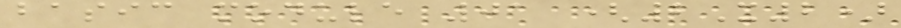basic module 01 (2X2)
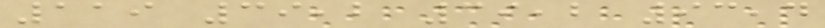119 39,2 39,2 93,4
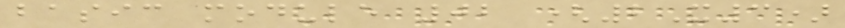basic module 02 (2X3)
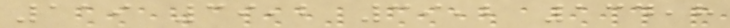119 39,2 39,2 134,8
